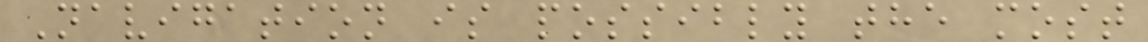Navigation is possibly the most
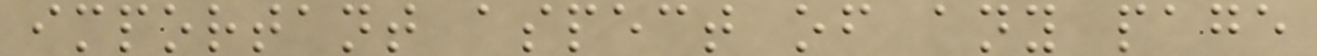important aspect of any page
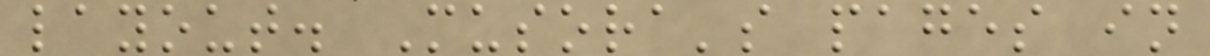layout. Musora's pages in
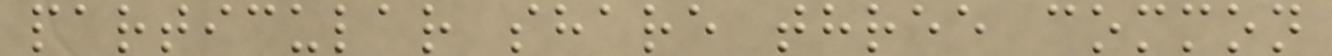particular share three common
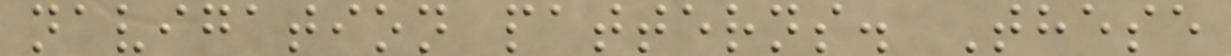navigation patterns. These
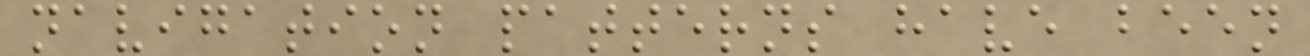navigation patterns have been
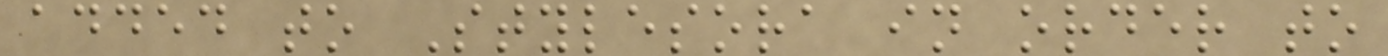added to Stylesora in order to
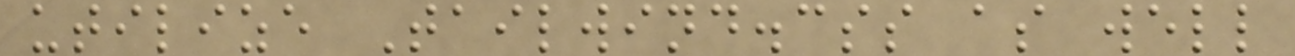utilize Tailwind.css as well
